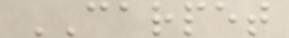CARPET
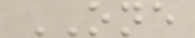ONE
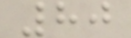80
